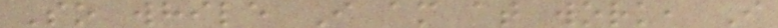So while I am at work, I
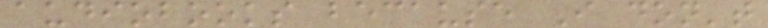audiobooks because I don't
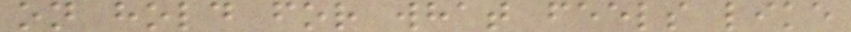on hold for what feels like
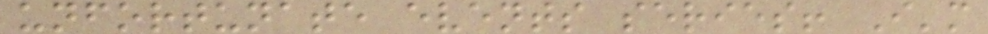unfortunate events series! I'm
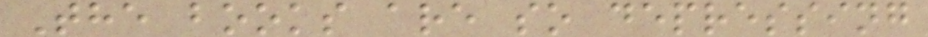The books are so depressing
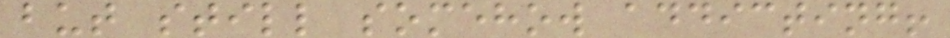but still somehow addicting!
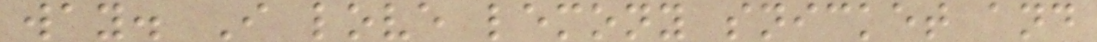way. I love lemony snicket and
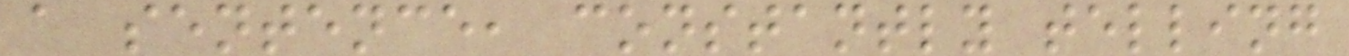a sentence, constantly telling
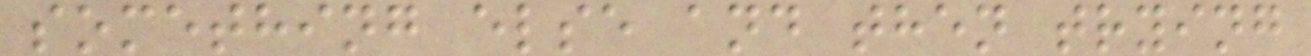something else and then trying
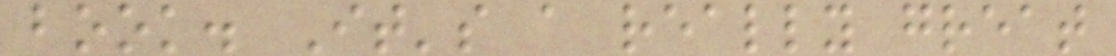book. It's a really great
